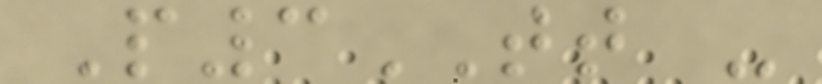P3TT -
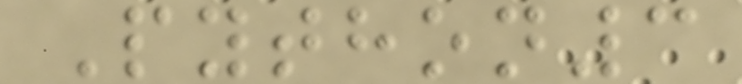Python3
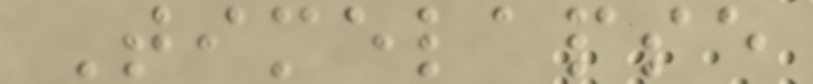Timelapse
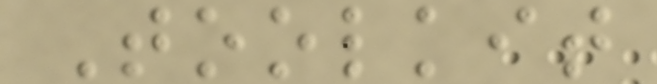Toolkit
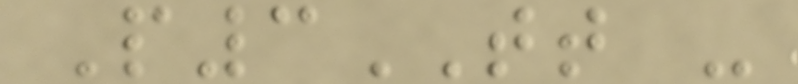P3TT -
